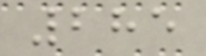285
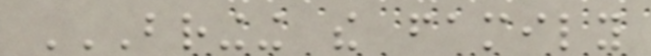BRINGING THE FAMILY
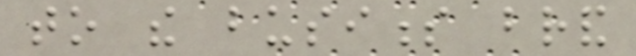to the business brand
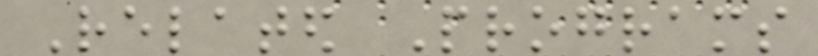Related Programs
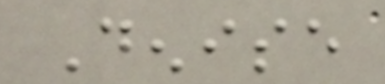Denise
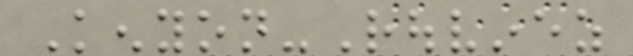Kenyon-Rouvinez
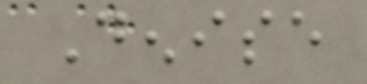Denise
